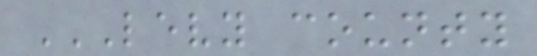LEVY COUNTY
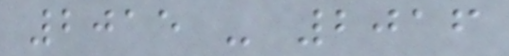2015 - 2016
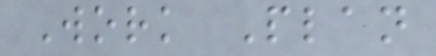Work Plan
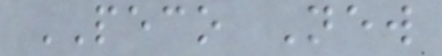PECO New
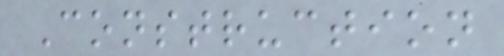Construction
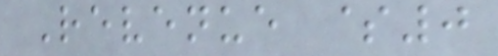Revenue $0
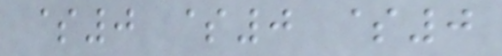$0 $0 $0
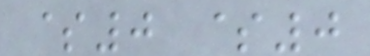$0 $0
